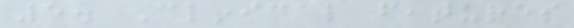5. Clinical features
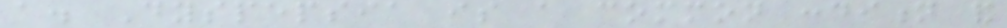a. Dyspepsia is a common condition and
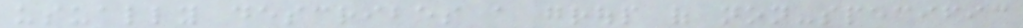usually describes a group of non-specific
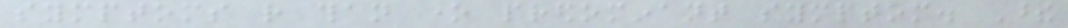symptoms rather than one predominant symptom. These
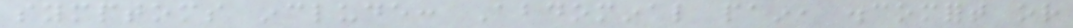symptoms include: Abdominal pain, discomfort or
